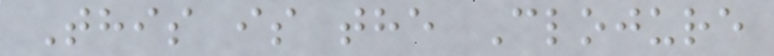This is the Clojure
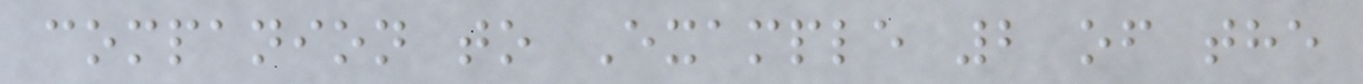companion to Example 2 of the
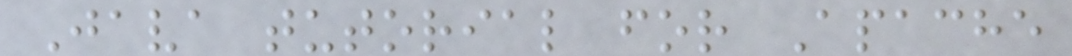Java tutorial for Apache
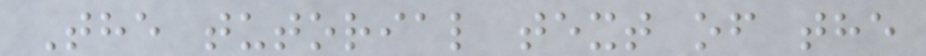The tutorial text of the
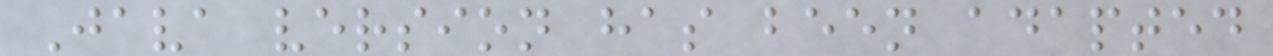Java version has been adapted
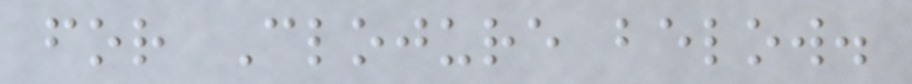for Clojure below.
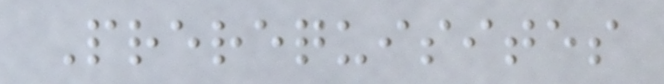Prerequisites
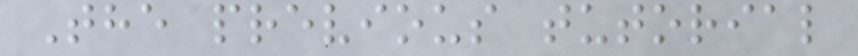The previous tutorial
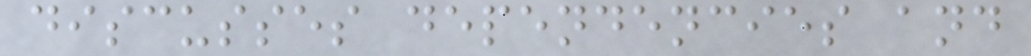discusses dependencies and
